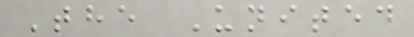The United
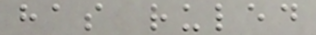has ruled
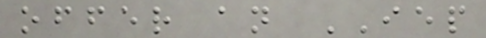offer an IEP
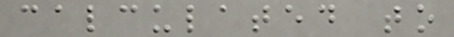calculated to
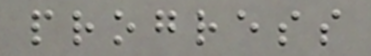progress
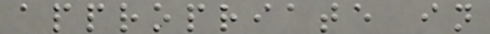appropriate in
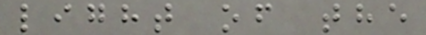light of the
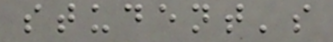student's
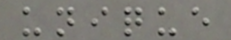unique
